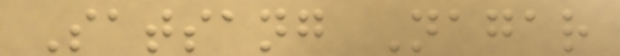Satsang Nagar
